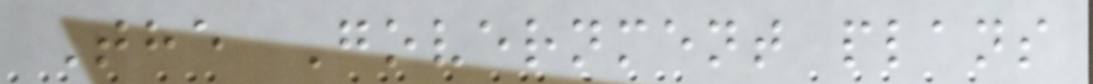The Government plans
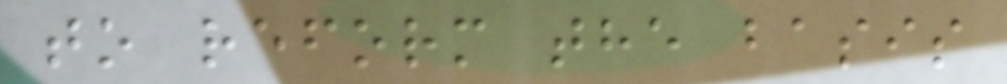to reform the basis
